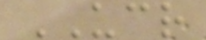UCR
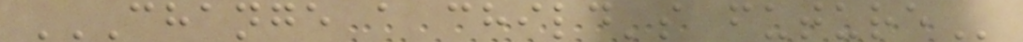CHANGE A CHILD'S FUTURE
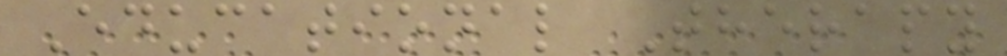Educational Therapy
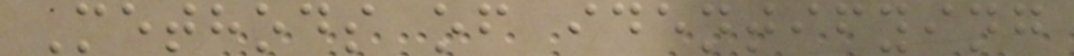Methods of identifying
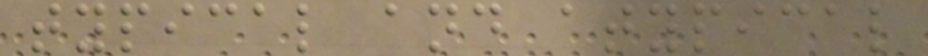typical and atypical
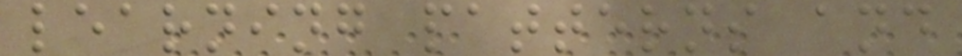learning patterns and
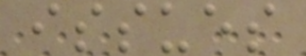issues
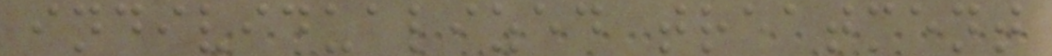individualized treatment
